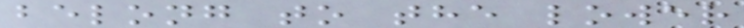belong to the lower
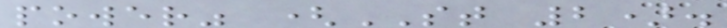power" (ST 2).
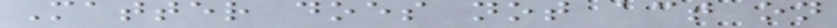Matter does not act on
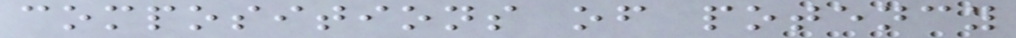compositions of potency
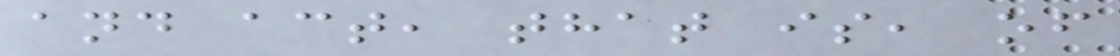and act, that is, of
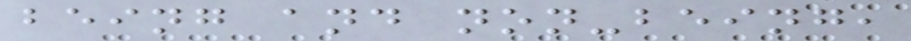being and non-being,
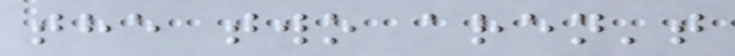the two aren't
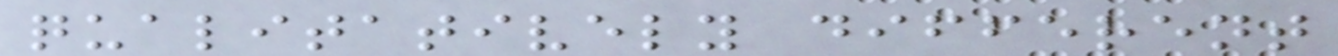qualitatively different
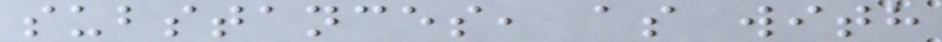substances, as with
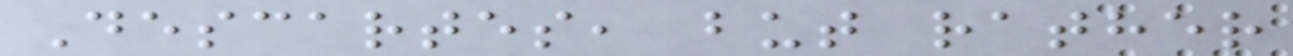Descartes, but rather
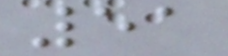51
